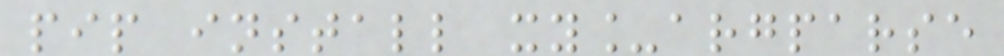pip install xy_argparse
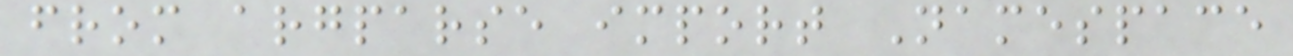from argparse import Namespace
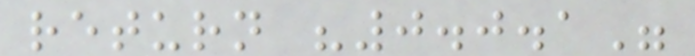return "0.0.1"
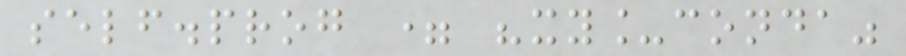self.prog = "xy_conda"
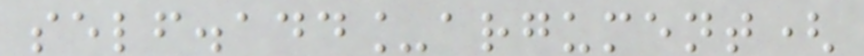self.add_argument(
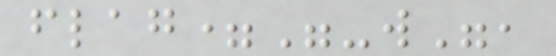flag="-w",
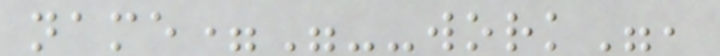name="--work",
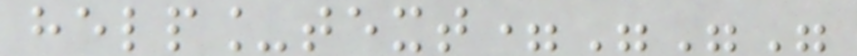help_text="""
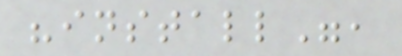"install",
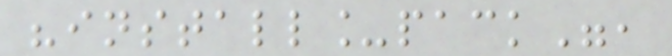"install_pack",
